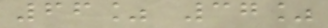66% 37%
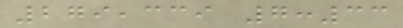279,339 7:33
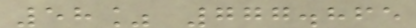58% 777.865
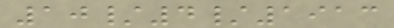10/4/1913
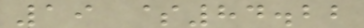19 $84.22
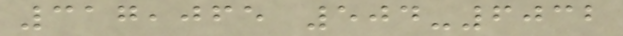317,065 504-6032
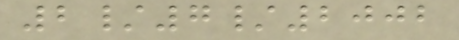2/7/2002
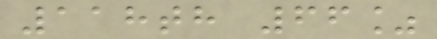118th 66%
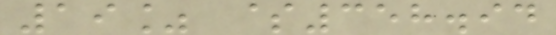19% $358.94
